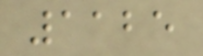1125
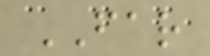FAR
